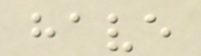have
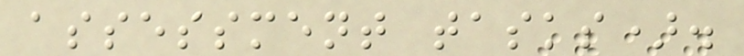assessment tasks).
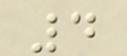4
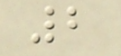2
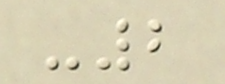-2
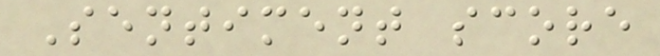Sentiment score
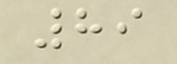89
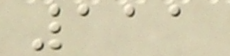111
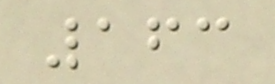163
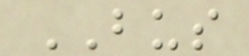BUS
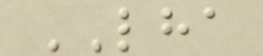LHA
